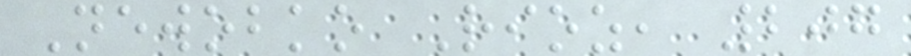Newobko Rioz, 207
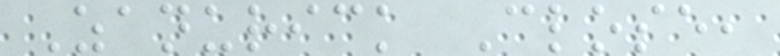Zanurick Close,
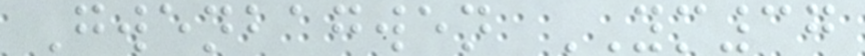Gwenbagwen YM37
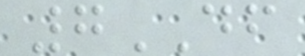7DF
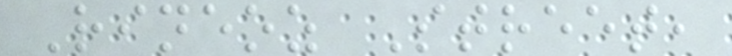Rineoz Street,
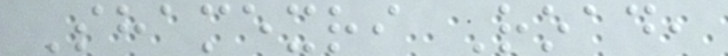Shamexri Road,
